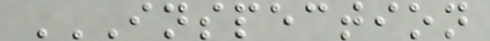INSPECTION
